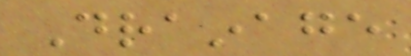Drainage
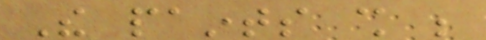The paints shall be
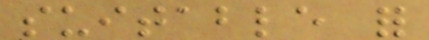suitable for
